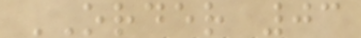ORDER 03
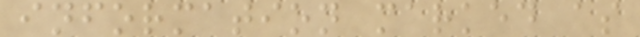information marked as
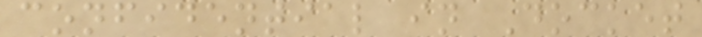confidential in Docket
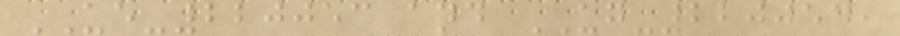UE-220053 and UG-220054,
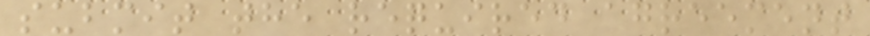submit the required agreement
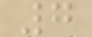7
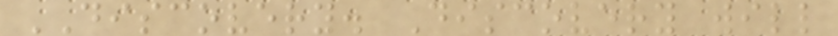DISCOVERY. Discovery will
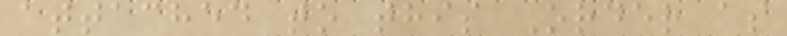attached to this Order as
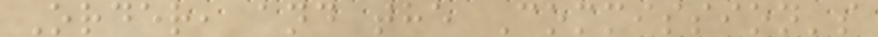Order, and the Commission's
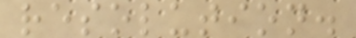resolution.
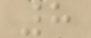8
